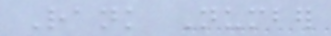Rank Number
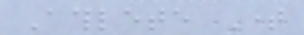Athlete Time
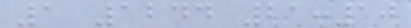1 1244 21:10
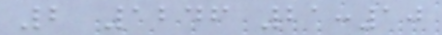2 1246 21:10
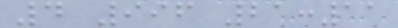4 996 21:11
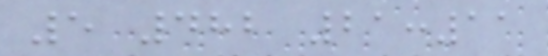5 482 21:11
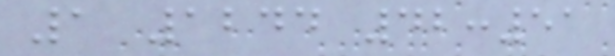1 1244 42:51
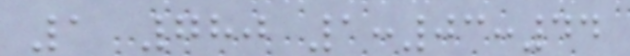1 780 1:03:44
